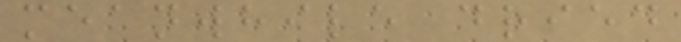meanwhile dried
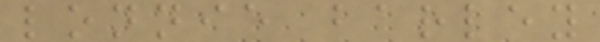lonnie barley
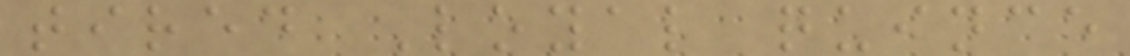tired Loyal quince
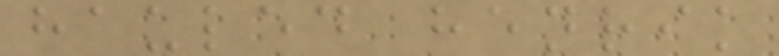hauled henrik
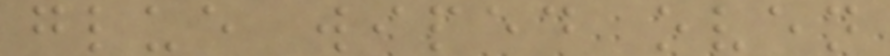glue wiped oven
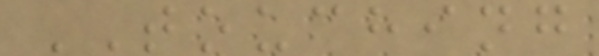TOUCHING
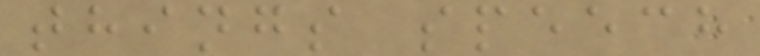things speech
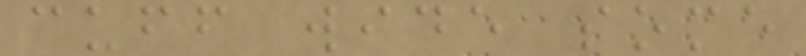cuff wide some
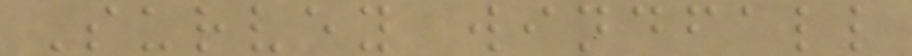Survey windfall
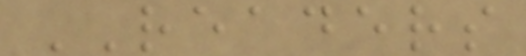READERS
